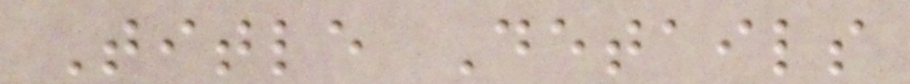Title Details
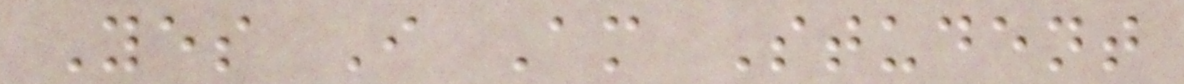Yes I Am Student
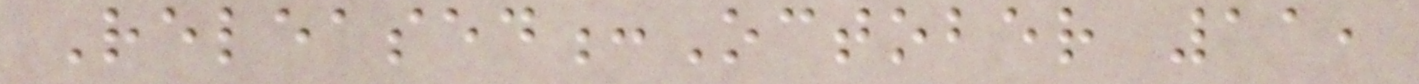Released:October 11,
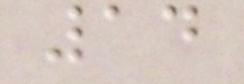14
